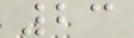23
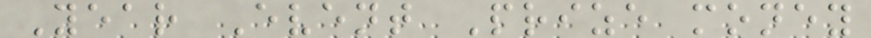Year Event Prize money
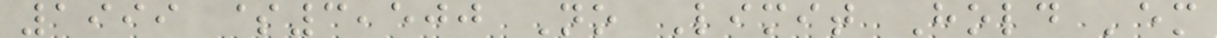1999 $3,500 No Limit Hold 'em
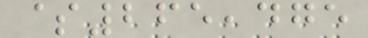$265,475
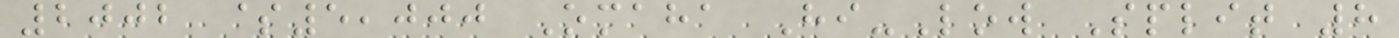2002 $5,000 Omaha Hi-Low Split 8
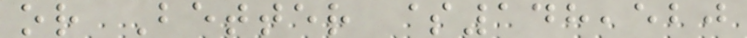or Better $148,520
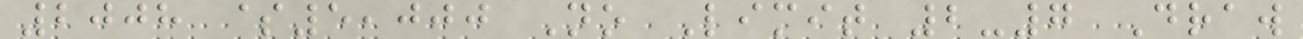2008 $5,000 No Limit 2-7 Draw
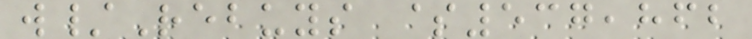w/Rebuys $537,862
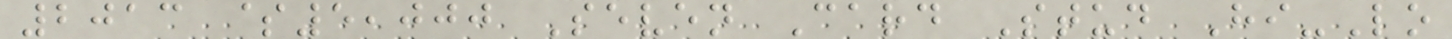2013 $5,000 Seven Card Stud Hi-Lo
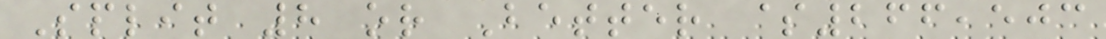Split 8 or Better $266,503
